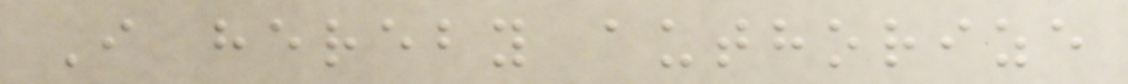I hereby authorize
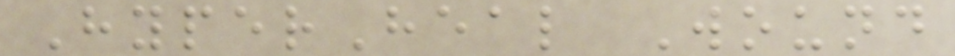HyperHeal Wound
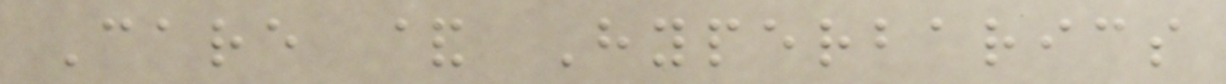Care & Hyperbarics
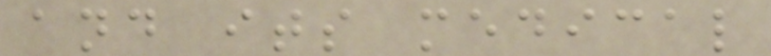and its medical
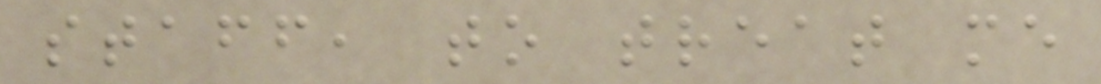staff, to treat me
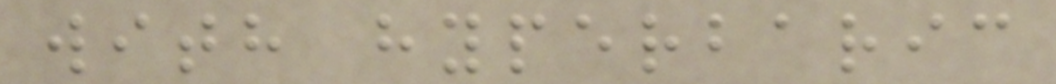with hyperbaric
